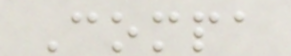Compa
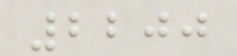2200
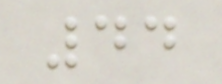44
